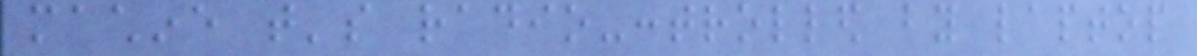machine that's radio-controlled by laptop
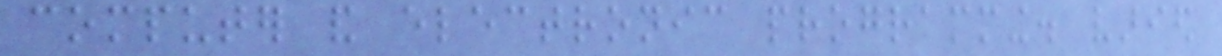computer and electronic programming. varied
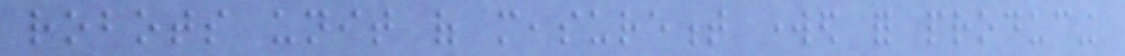robots unit of measurement worked for producing
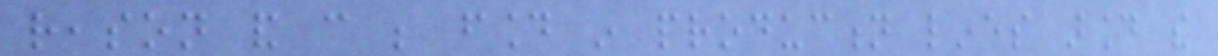reason and can be found in production lines around the
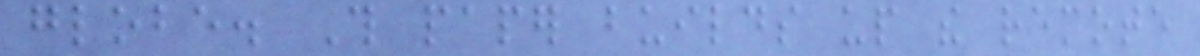globe. This paper builds up the remote
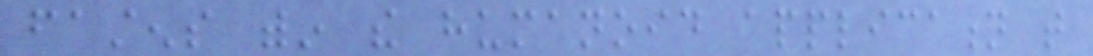fastens within the humanoid application that
